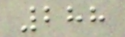288
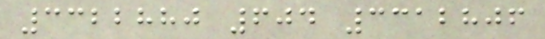3322880 604 3312806
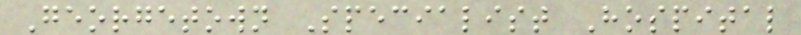Georgetown Specialist Hospital
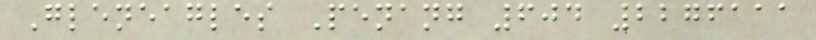Gleneagles Penang 604 2276111
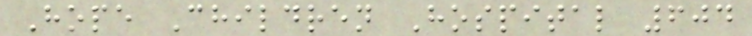Hope Children Hospital 604
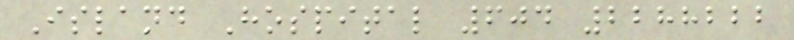Island Hospital 604 2288222
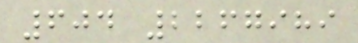604 2267989
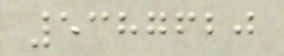5387620
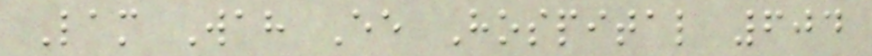Lam Wah Ee Hospital 604
